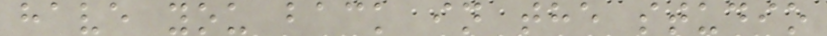have you back in the studio
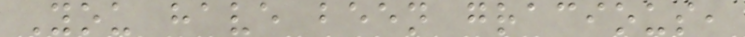You have been gracious,
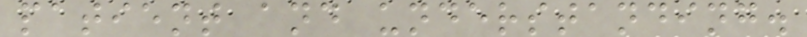patient and understanding.
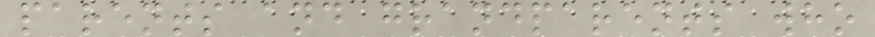parents and grandparents who
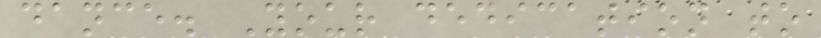dance. Your dedication to
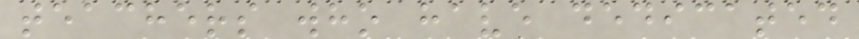teachers who have dedicated
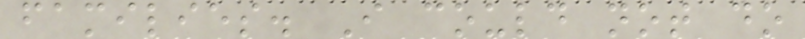families. I could not do
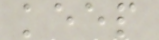keep
